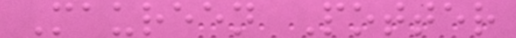Maureen Potter
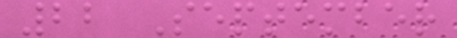22 September
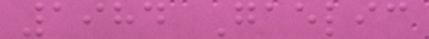1984 Gaelic
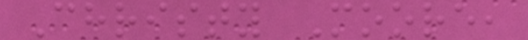Christy Moore,
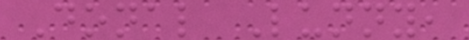Donal Lunny,
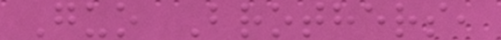Guo Brothers,
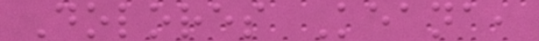Dolores Keana,
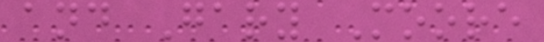and Gary Moore
